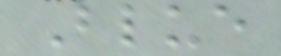Blue
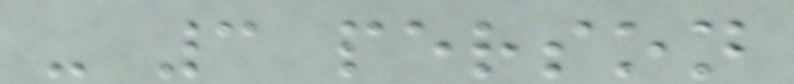- 3 person
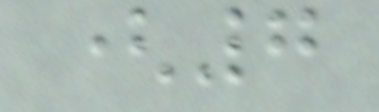(7
